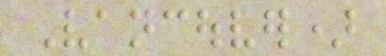Vancouver)
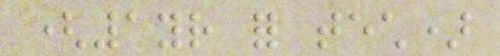(1yr for tech)
